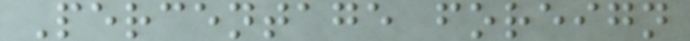Percentage foreign
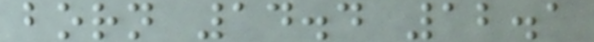born 14.4 12.1
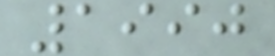1990
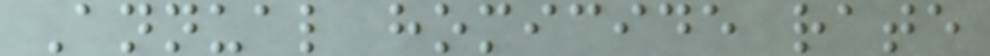Annual homicide rate
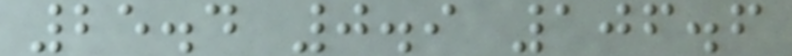25.4 0.9 106.6
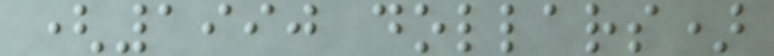(1990 dollars)
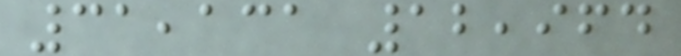31,131 12,964
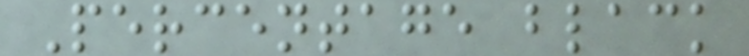Percentage black
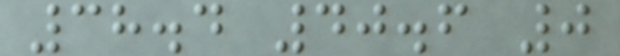38.4 40.6 0
